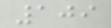109
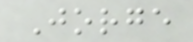Jorge
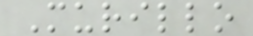Murillo
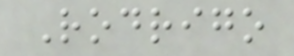Rodrigo
